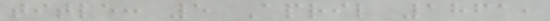title: 5 April 1861,
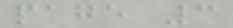page 3
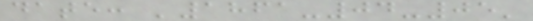date: '1861-04-05'
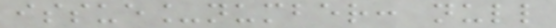issue_number: null
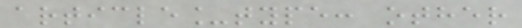article_type: other
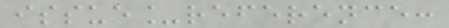issue_reference:
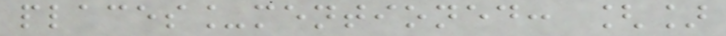places_mentioned: []
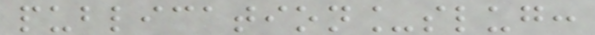publication_slug:
